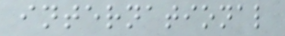international
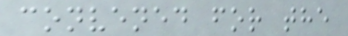convened for the
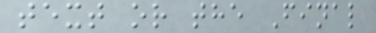text or the Final
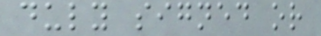duly signed or
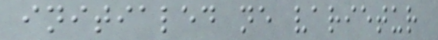initialed ne varietur
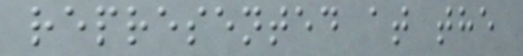represented at the
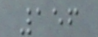156
